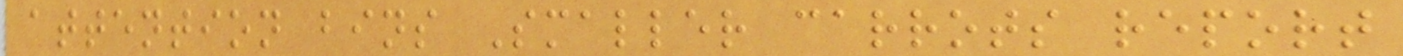attention bins Smaller carrots report
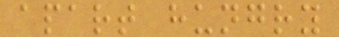apart hungry
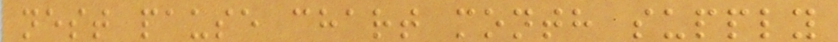nest pause chart month supply
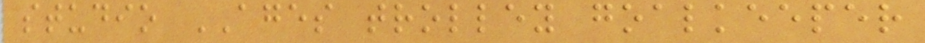studio AGES trolley goalkeeper
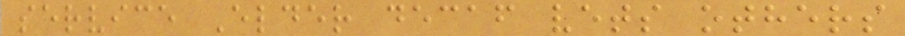service Elder decaf vets others
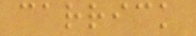carrick
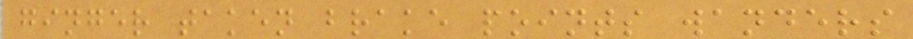ginger taken brake points wanders
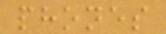phones
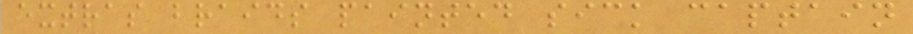extras braids painted sick captain
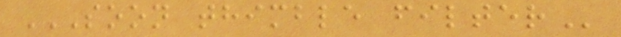SOON THIMBLE FILTER
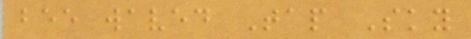bee waved Tap Sky
